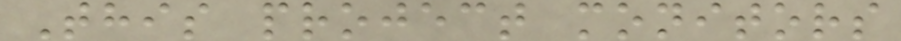This project monitors
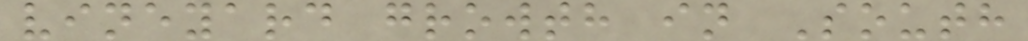vineyard growth in South
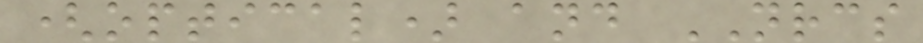(optical) and NRCS
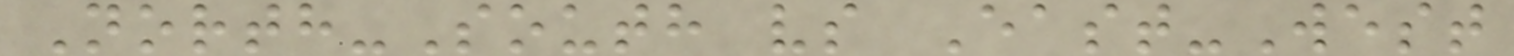North-South vs East-West
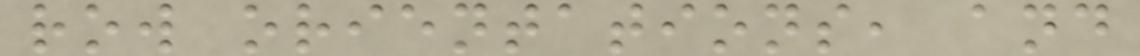row orientations, and
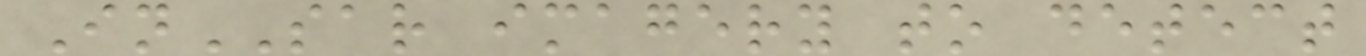InSAR imagery to detect
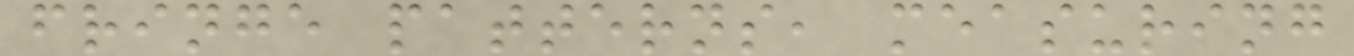fringe patterns, measuring
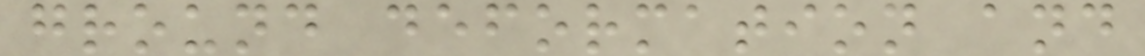ground deformation and
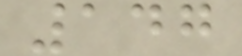147
